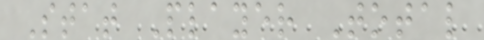Stat Player Total
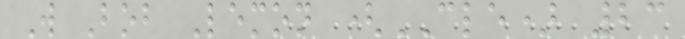W Bob Lemon (CLE) 23
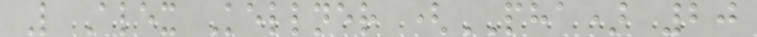L Alex Kellner (PHA) 20
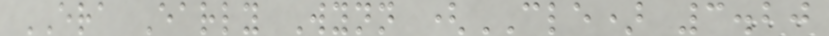ERA Early Wynn (CLE) 3.20
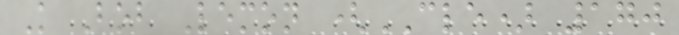K Bob Lemon (CLE) 170
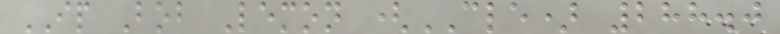IP Bob Lemon (CLE) 288.0
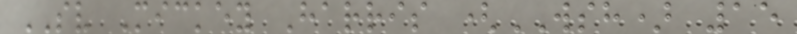SV Mickey Harris (WSH) 15
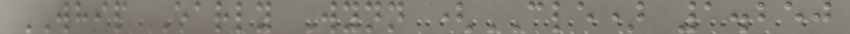WHIP Early Wynn (CLE) 1.250
